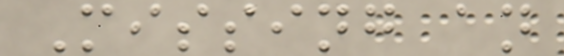Missing an
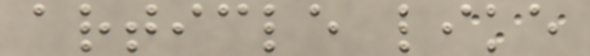article like
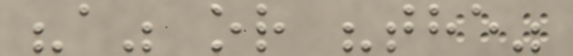"a" or "the"
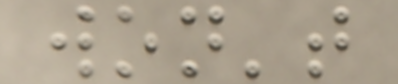won't
